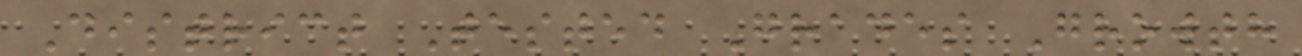District Tested Grades Growth
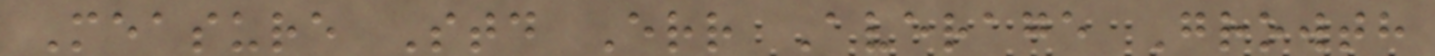Measure Std Err Average Growth
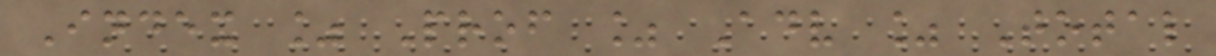Index % Prof % Adv % Total
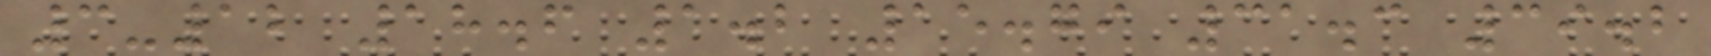3-12 18.6 1.2 15.79 31.3 39.2
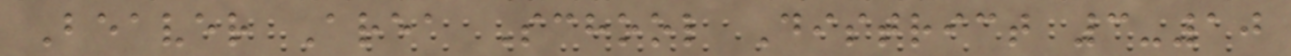Beaver Area School District 3-10
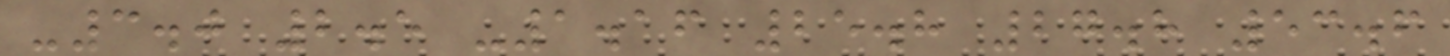-3.0 2.5 -1.16 25.8 27.8 53.6
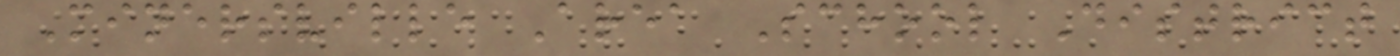Minersville Area School District
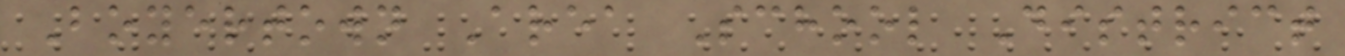Boyertown Area School District
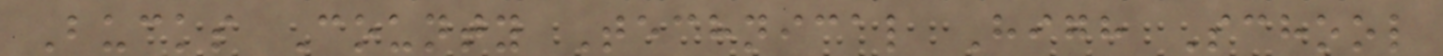Bucks County Technical High School
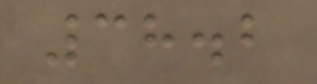38.2
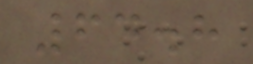64.8
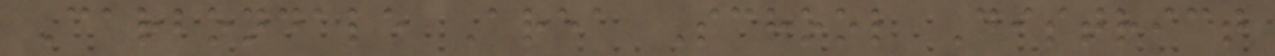Carbondale Area School District
